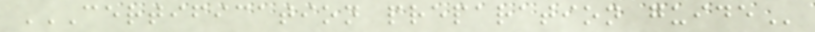CERTIFICATION PREPARATION GUIDE
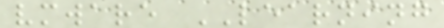vmware LEARNING
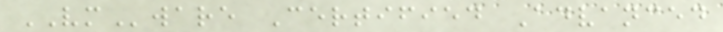VMware Certified Advanced
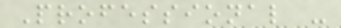Professional -
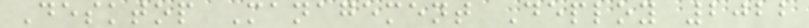Desktop Management Deploy 2022
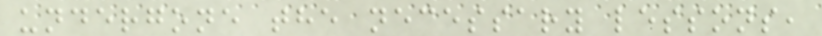undergone the necessary lessons,
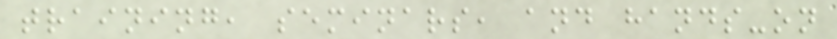training, seminars, and hands-on
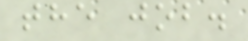the job.
